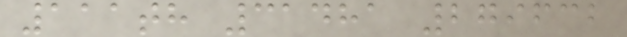111th 31481 279632
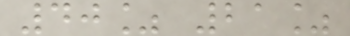40% 21%
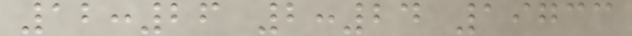12:26 2:24 19733
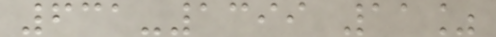631-1399 11%
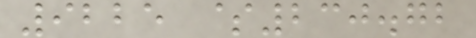9225 $230.72
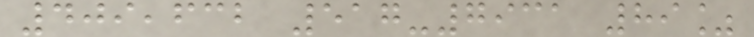409,632 517-7931 89%
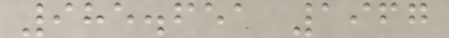985.651 1967
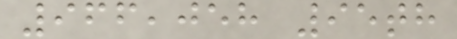966,058 95th
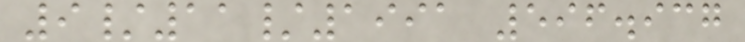9/11/1991 596.937
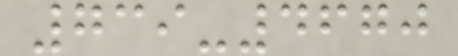739-4670
